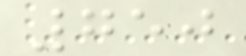750
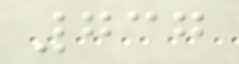737
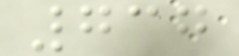737
